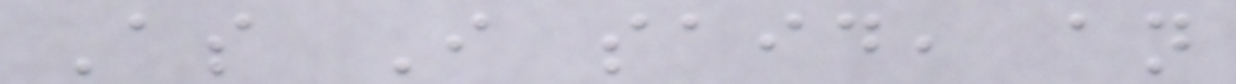As I said, an
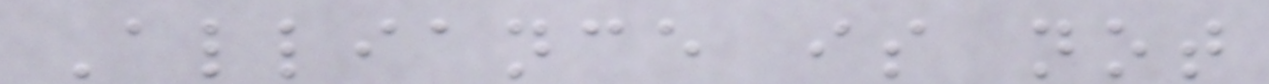Alliance is not
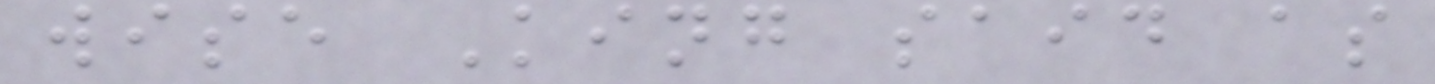wise King said as
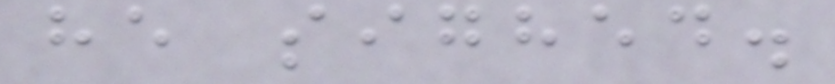he sighed.
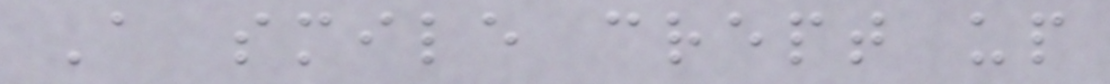A smile crept up
